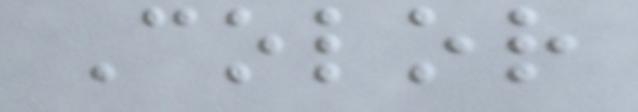Color
